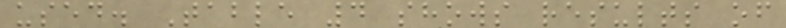used. Table 4 shows results of
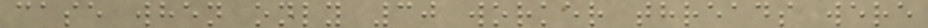case when only 30 worker threads were
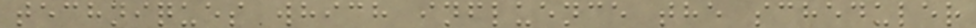techniques which influence the scheduler
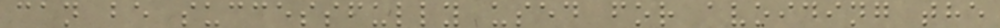can be successfully used for avoiding the
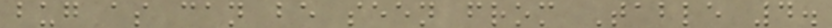bug as can be seen from Table 4.
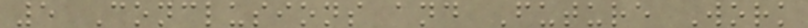5 Conclusions and Future Work
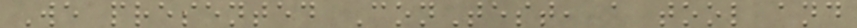We presented ConTest, a tool and
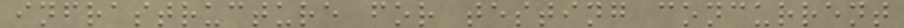infrastructure for testing concurrent
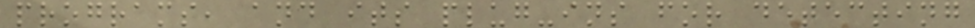programs, and its plug-ins for detecting
